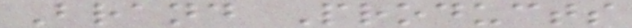Brand Products
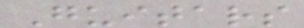Guitars
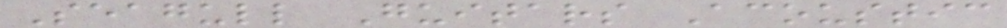Seagull Guitars Acoustic
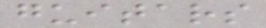guitars
